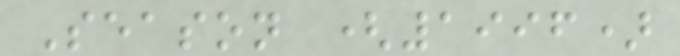Season (1996)
